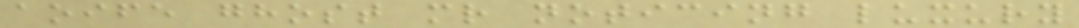aoife ghost mr noticing luxury
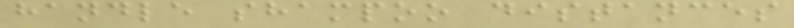handle shampoo distances
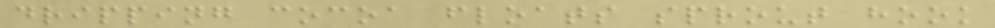dripping cocoa floats sprout hook
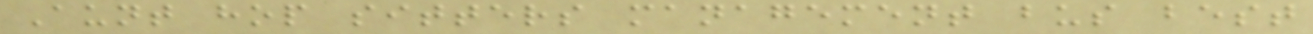Aunt hop sitters management bus best
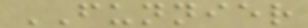FUNNIER
